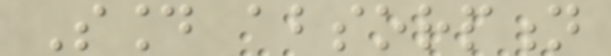Sound absorption
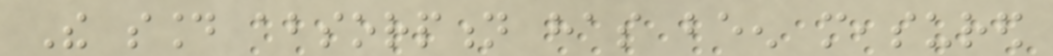The sound absorption has been measured
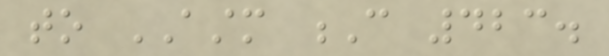to ASTM C 423.
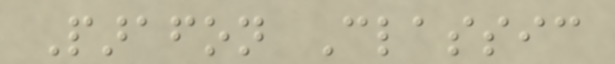Parafon Classic
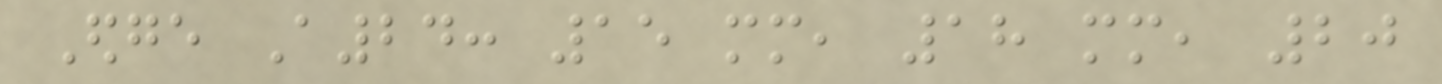Edge A24: 15 mm, 18 mm, 20
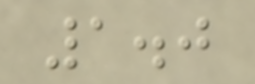1.0
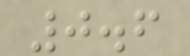0.6
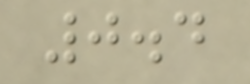0.4
